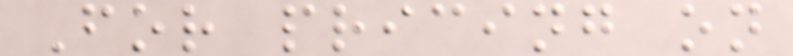For pricing on
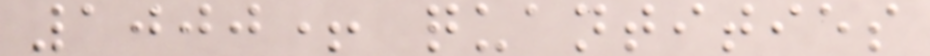1000+ quantities
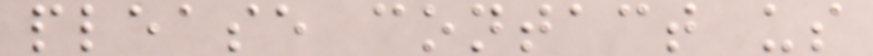please contact us
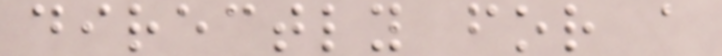directly for a
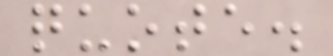quote.
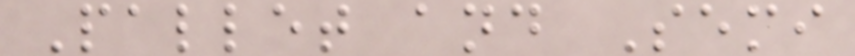Pallet and Semi
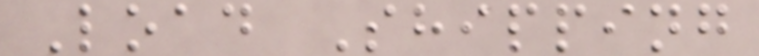Load Shipping
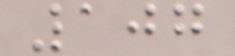107
